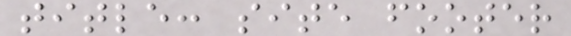title: site footer
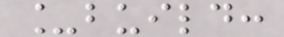_build:
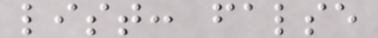list: false
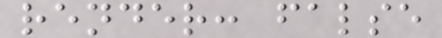render: false
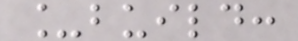_build:
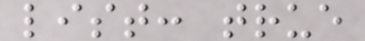list: true
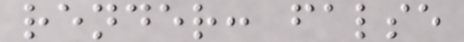render: false
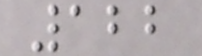122
